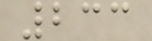233
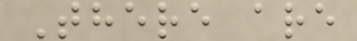There are
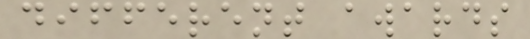different awards
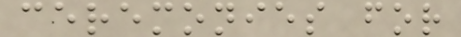ceremonies for
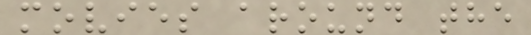movies around the
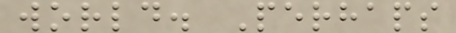world. Perhaps
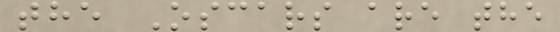the Oscars are the
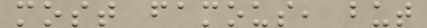most famous, but
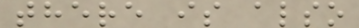there is also
